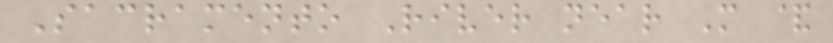Sacramento River near M &
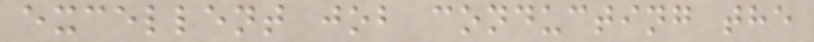excellent job conducting the
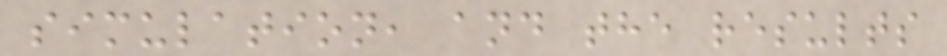simulation, and the results
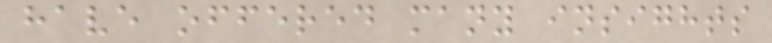have offered many insights
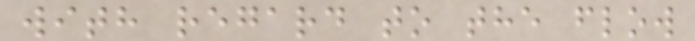with regard to the flow
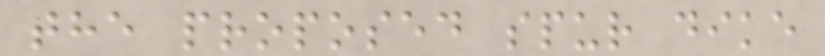the proposed spur dike
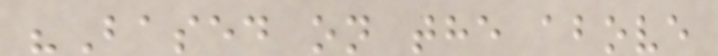"Based on the above
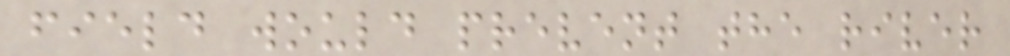field would prevent the river
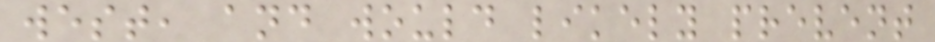west, and would likely prevent
